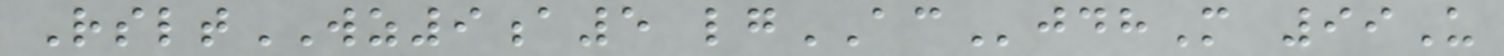RsltWZ9a5 lgACjdhM 99U
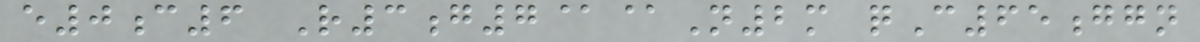e0c6 R3g7@@N2m qC65ggn
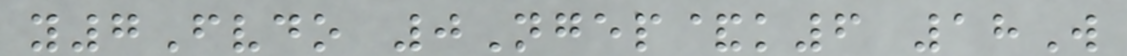y7Fvdo 0Ngep&k6 18W
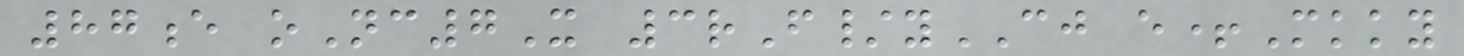87e oNc7X 3rF/yCJ e+Mkky
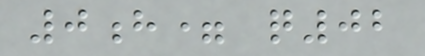0h= q02
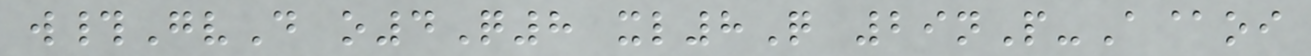w#GvD o4Q8 xl8Q 29nP-A@oi
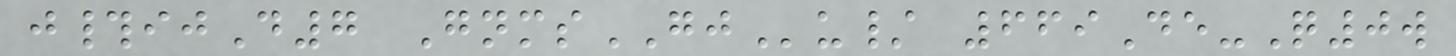j#ijD7 GnmsGJu/ 669De-Q0w
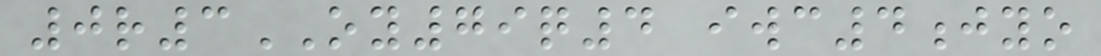0r3OY79q4 iwc4jyo
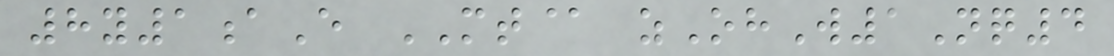8y1aE MT@ zOhW1Nq4
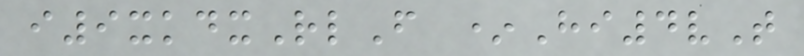i9xkdxRlF *Hi4vT
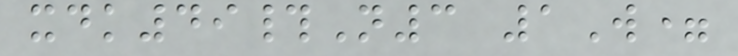xdk49#N3 1W=
